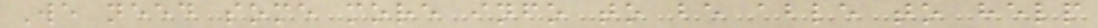We need some more info to be able to help
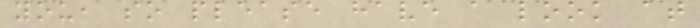you, so please have a look at
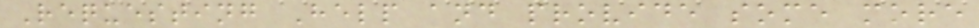Requesting Help and provide some more
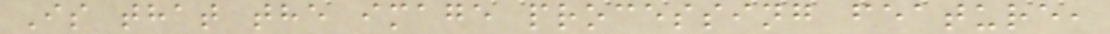Is that the image processing feature,
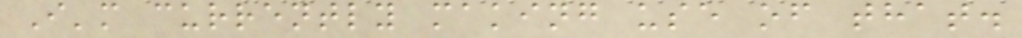I'm currently making use of that.
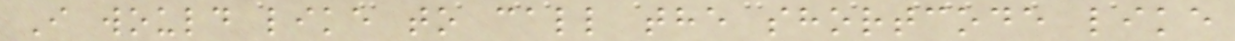I would like to call the shortcode like
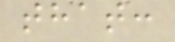that:
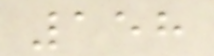158
